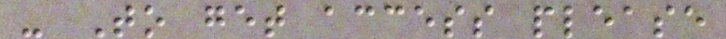- To get access please
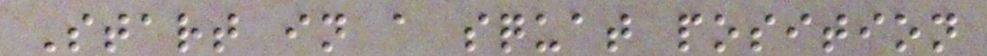Start in a squat position
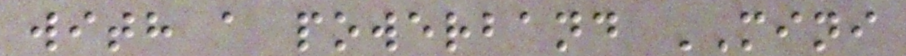with a powerband MINI
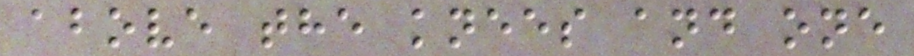above the knees and one
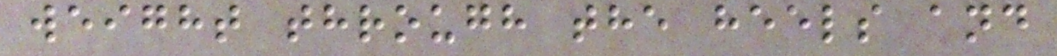weight through the heels and
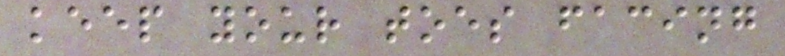keep your toes facing
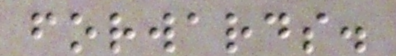forwards.
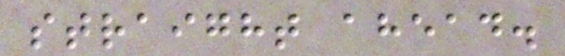straight ahead.
